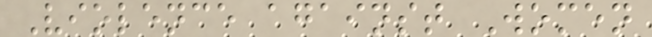Violence against Women
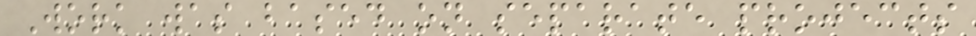Work was based on separate projects
